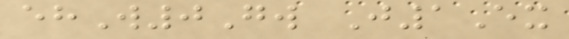ehW0Gw J1Ex
